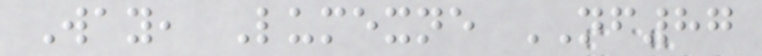Way, Lumexne NF87
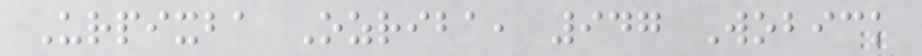Urpixba Ozriba, 947 Wobick
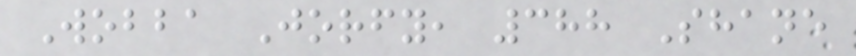Wobba Jorfy, 388 Shane
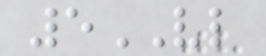5VL
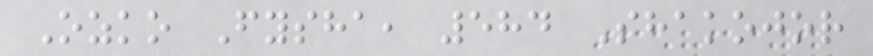Ozko Fysha, 584 Shakojor
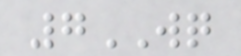7WQ
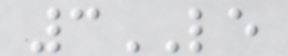3LE
